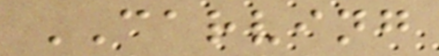CARVING
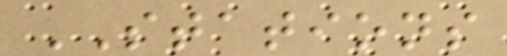STATIONS
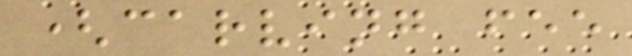(carving fee
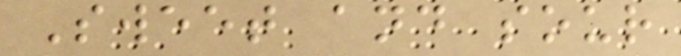Sweet and sour
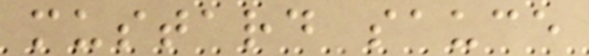mustard sauce
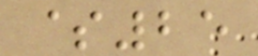$25
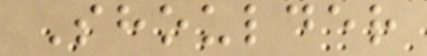Shoulder
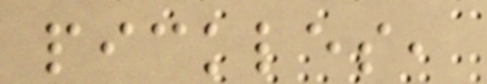pickles,
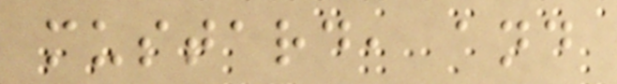mustard, and
